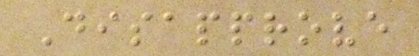Disapprove
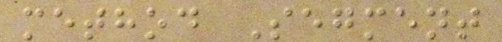method Segment
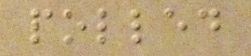polled
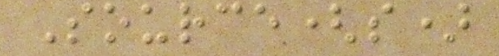Source(s)
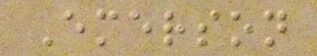Emerson
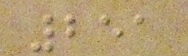251
